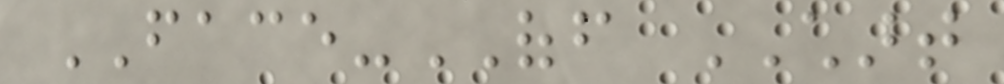FACE-OFF CHART
